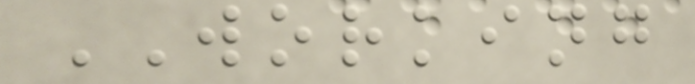WORKING
